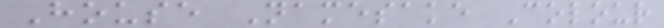House Namesake Colour
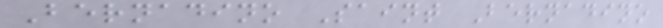Bernadino Saint Bernadino
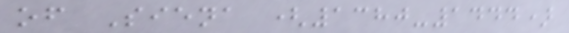of Siena (1380-1444)
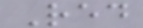Red
